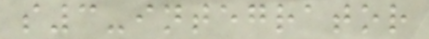s3-integrator
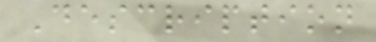Description
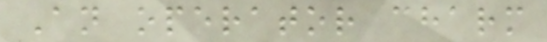An operator charm
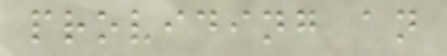providing an
